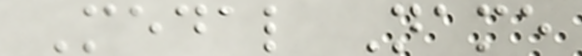Medal Name
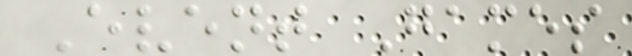Event Games
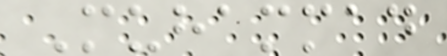Muhammad
